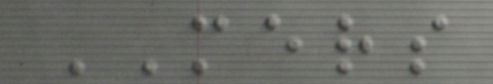MERS
